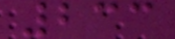233
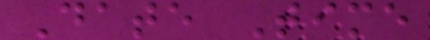Date Time
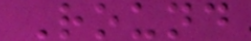Round
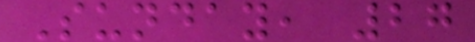Sunday, 27
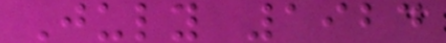July 1924
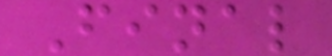Final
